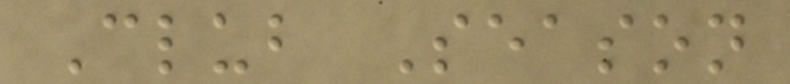Club Season
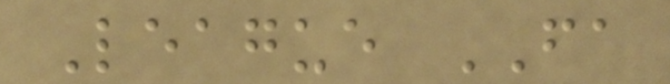League FA
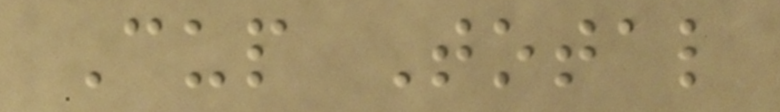Cup Total
